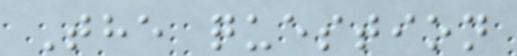The question
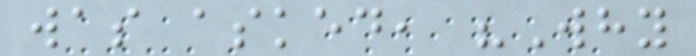was asked, "Why
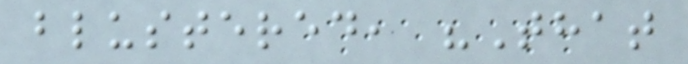blustered, "That
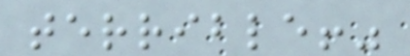terrible!"
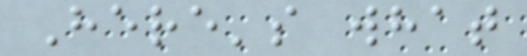Here's what
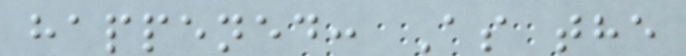happened: As the
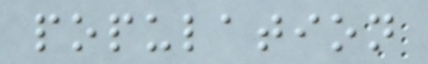population
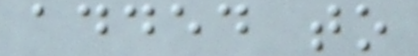added to
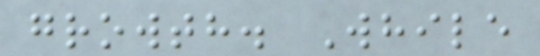growth. While
